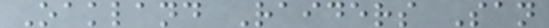Oakland Raiders San
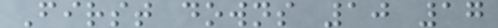First downs 10 17
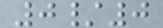0/0
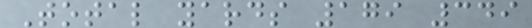Total yards 179 349
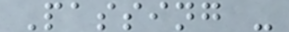Passing -
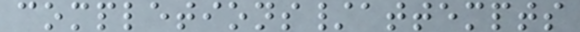completions/attempts
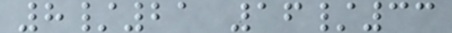8/21 16/33
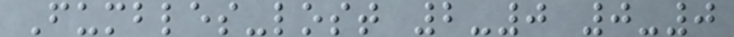Fumbles-lost 2-0 0-0
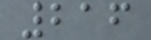216
